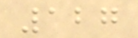127
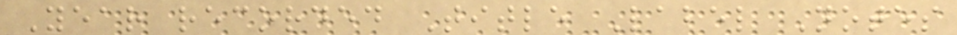Year recorded Title Label Notes
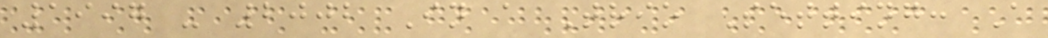1997 - 2002 In a Trio Setting: A
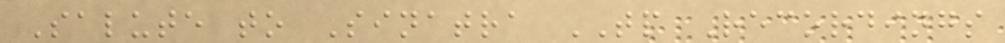Salute to Sinatra TP Recordings
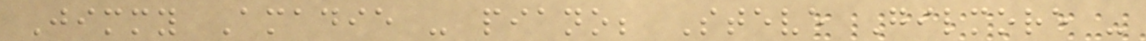Jimmy Amadie - piano; Steve Gilmore -
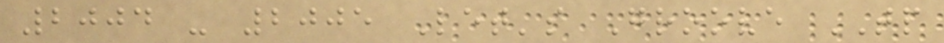2004 - 2005 Let's Groove TP
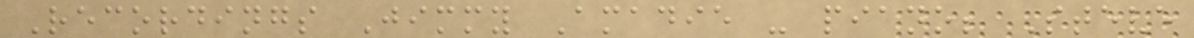Recordings Jimmy Amadie - piano; Steve
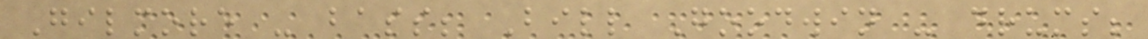Gilmore - bass; Bill Goodwin - drums;
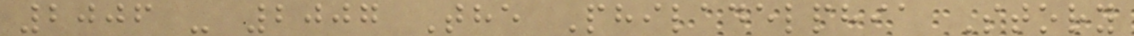2006 - 2007 The Philadelphia Story
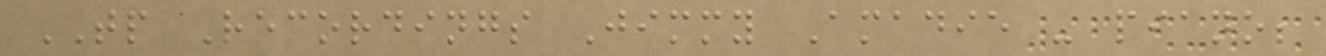TP Recordings Jimmy Amadie - piano;
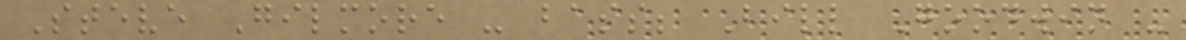Steve Gilmore - bass; Bill Goodwin -
